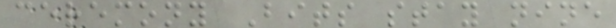ceremony Bits stay nine
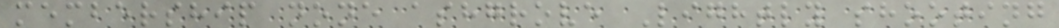membership none ashgrove Lightly shooting
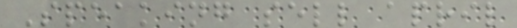Speaking sell april
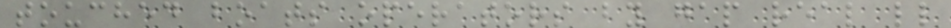touched boats operators by gap real ll
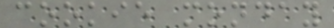cookie monday
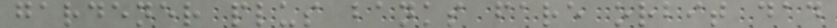gardener plus banks fare orbit dad
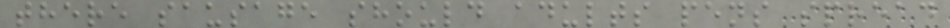there sausage should adults pens spread
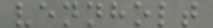vennholt
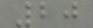20
